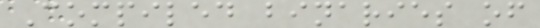Compiled binaries of
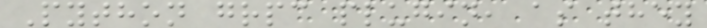Python grpc plugin, as they
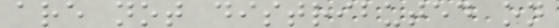are not distributed on
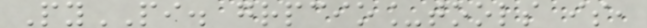PyPI. grpcio_tools is,
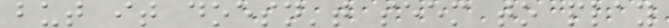but it doesn't seem to play
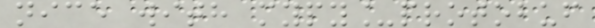nice with mypy_protobuf
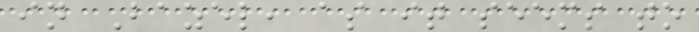in Bazel, as it seems to
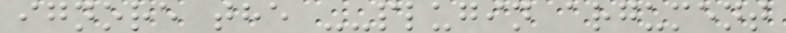ignore the --plugin argument
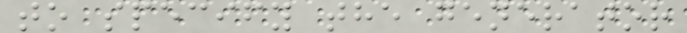to specify the generator
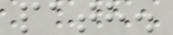path.
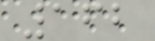162
